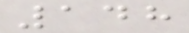148
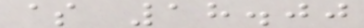$ 18.00
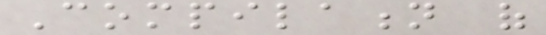Compilation of
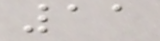11
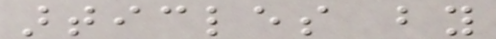articles by
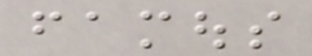famous
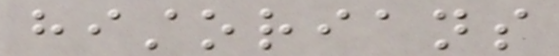historians
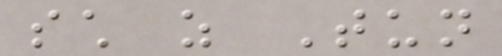such as Tun
